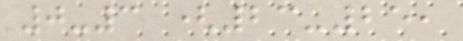0-3 (23-25,
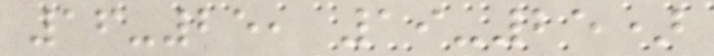16-25, 19-25)
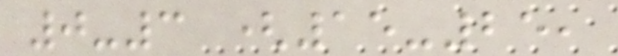0-3 (15-25,
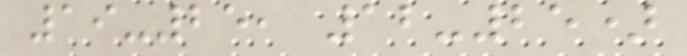19-25, 12-25)
